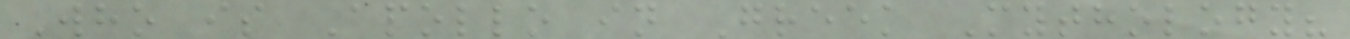Who is Apollo in Greek Mythology?
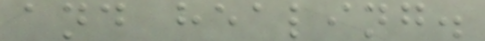and healing.
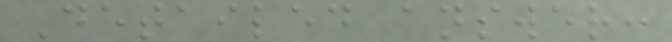Detailed answer:
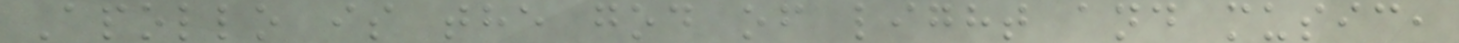Apollo is the god of light and music,
